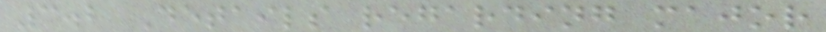3.2 Details regarding major
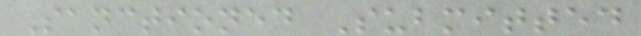Sanctioned Submitted
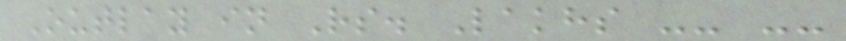Outlay in Rs. Lakhs -- --
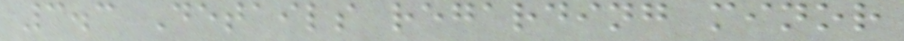3.3 Details regarding minor
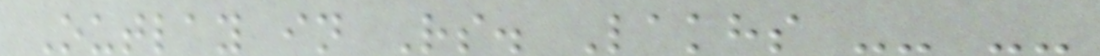Outlay in Rs. Lakhs -- --
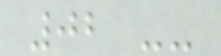02 --
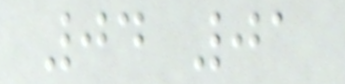04 01
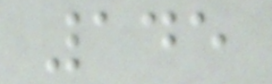145
